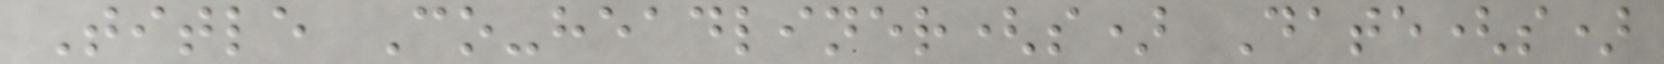Title Co-headliner(s) Date(s)
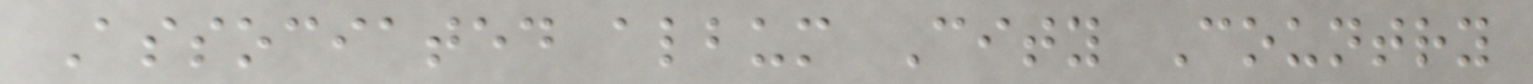Associated album City Country
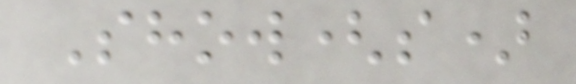Show(s)
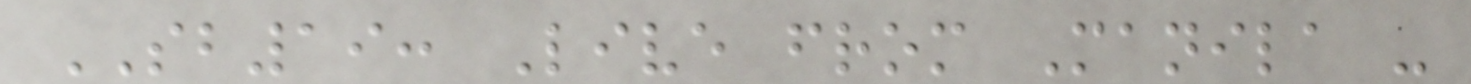SB19: Live from Manila -
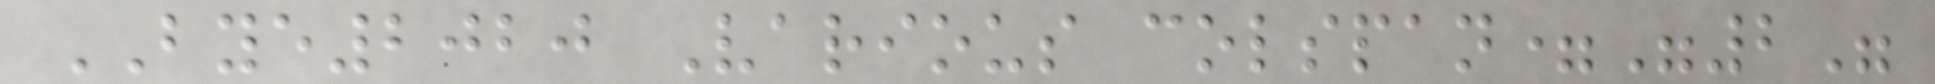BYE2020 Various colspan="2"
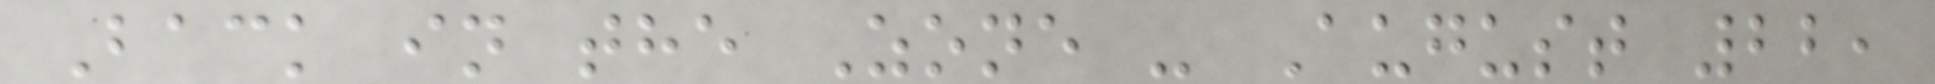Back in the Zone - August 22,
